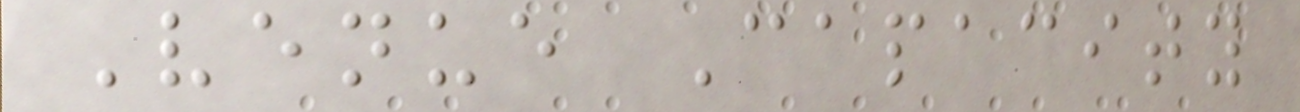Venue Capacity
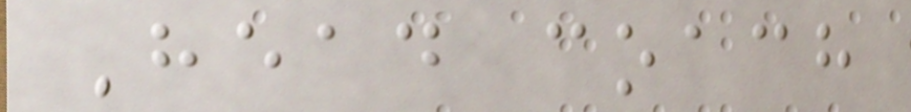Head coach
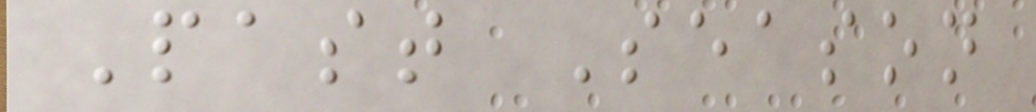Past Season
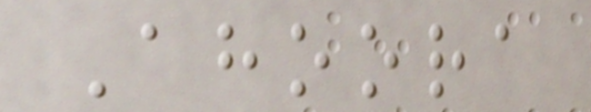Ahoora
